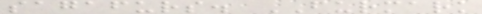sagafurs. FURMARK
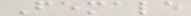Female
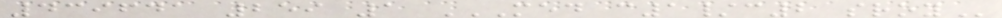439641 259 1 MED C1/C2 SROY
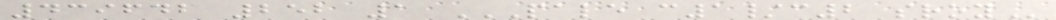439642 252 1 PALE C1/C2 SROY
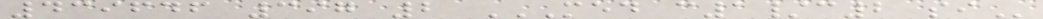439646 397 2 MED C1/C2 SI
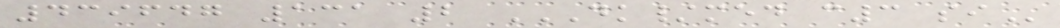439647 131 2 DK/MED C3 SI
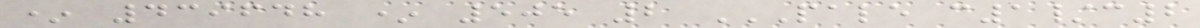* 439648 * 505 2 PALE C1/C2
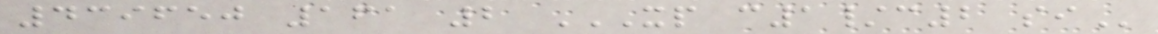439650 161 2 XP C1/C2 SI
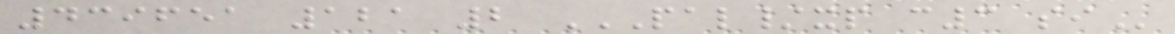439651 121 2 PAL/XP C3 SI
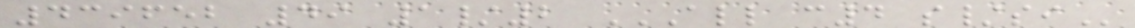439652 49 1/2 ALL C4 S/SI
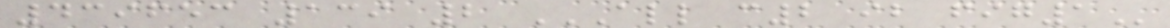439653 139 2 ALL C2 IB FIG1
